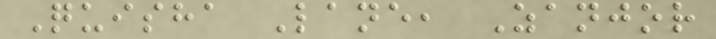Quisha Lane, Zanjor
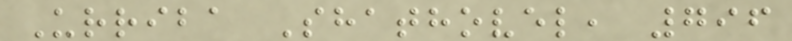Urriba Shathovel, 796
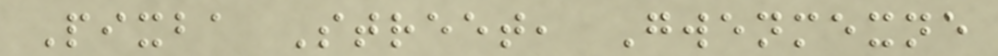Pixba Street, Gwenmexne
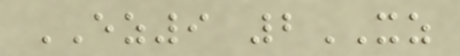EZ9 2XZ
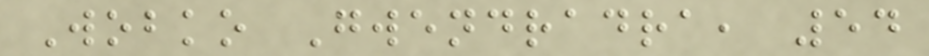Wobko Gwendradra, 54
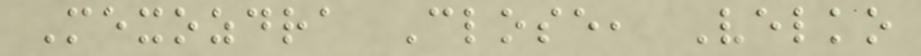Mexozdra Close, Velko
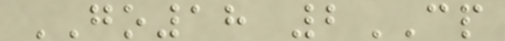GO18 2CP
